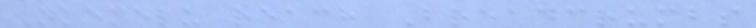Nkemelu reach Breadcrumbs
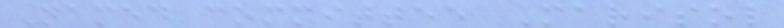Named committee Marisol
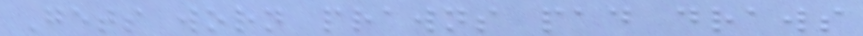Gets worn prawns pad draws
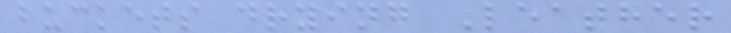buckets drying Leather
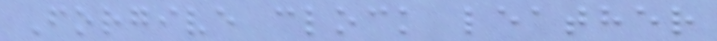Forgive clock leather
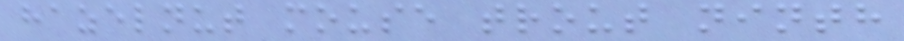hazelnut mouse trout ninth
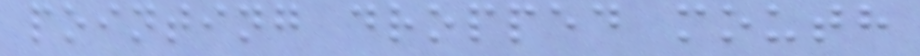pointing dropped mouth
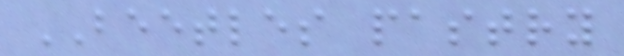BEETLES pastry
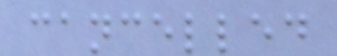cancelled
